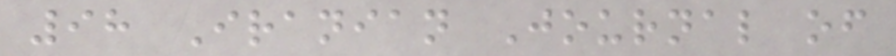98 Iranian Journal of
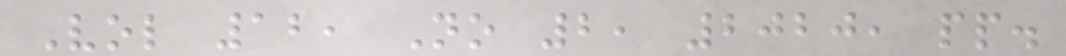Vol 12, No 2, 2020, pp.
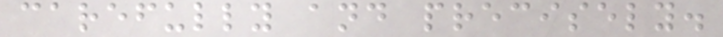carefully and precisely.
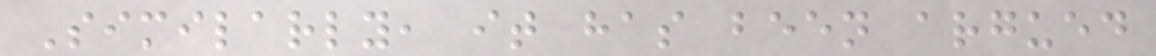Similarly, it has been argued
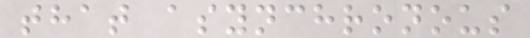that asynchronous
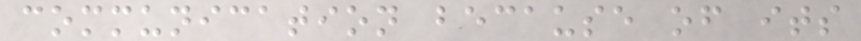communication because of its
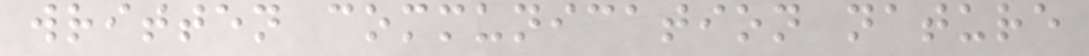written communication nature
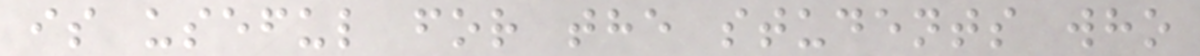is useful for the students who
